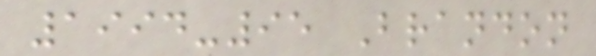1994-95 Brandon
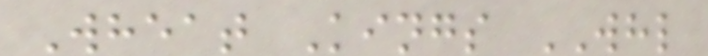Wheat Kings WHL
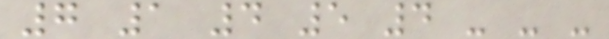7 1 4 5 4 - - -
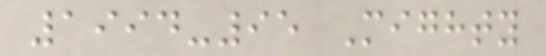1994-95 Mighty
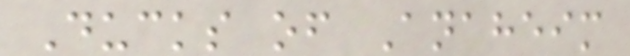Ducks of Anaheim
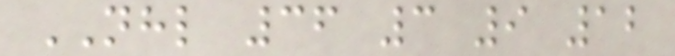NHL 36 3 9 12
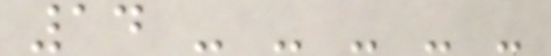14 - - - - -
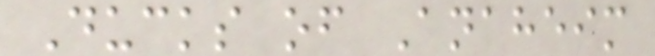Ducks of Anaheim
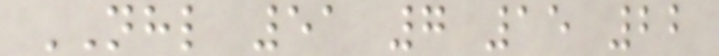NHL 51 7 15 22
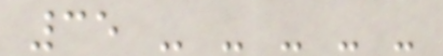35 - - - - -
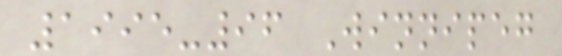1995-96 Winnipeg
